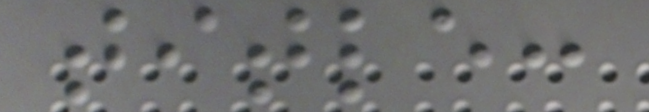title:
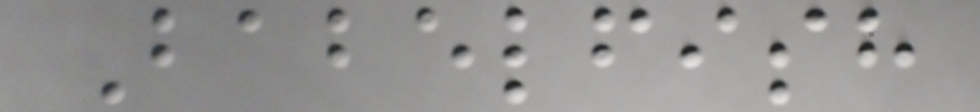Babelfish
